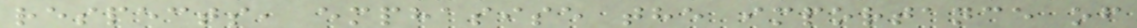respects, emphasise the importance of
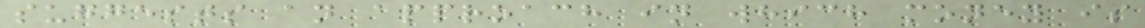suggests an approach in which money is
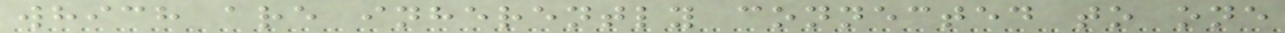which are inherently connected to one
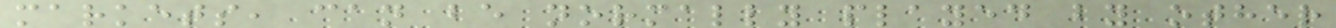markets, can be normally played by other
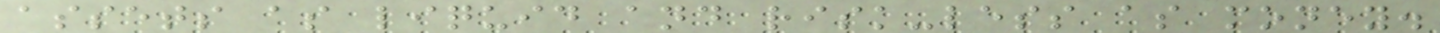assets as liquid and risk-less as money.
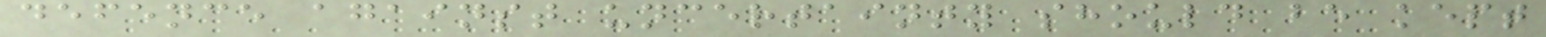defence against uncertainty should be kept
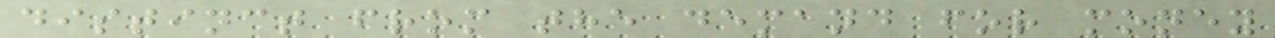distinct from the demand for money
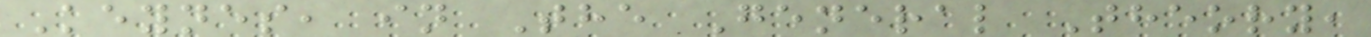Keynes, in The General Theory,
